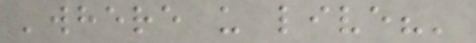'where u live?'
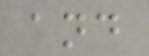and
